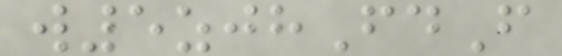w5zjhFdF
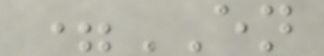=EN
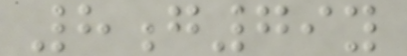8g79y
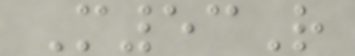M53R
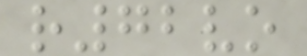r72vo
